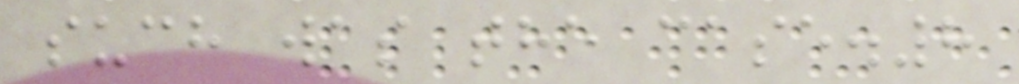such was the case.8
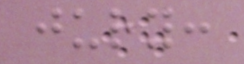jury:
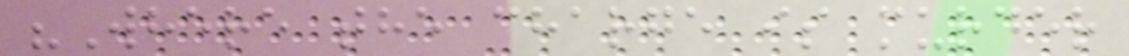"Where the charge is murder
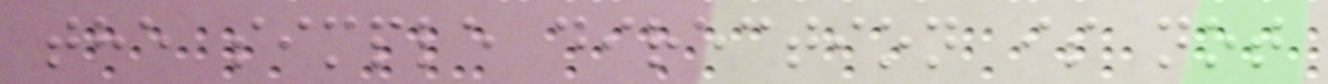the simple direction is not
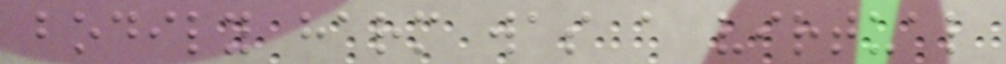bodily harm was a virtual
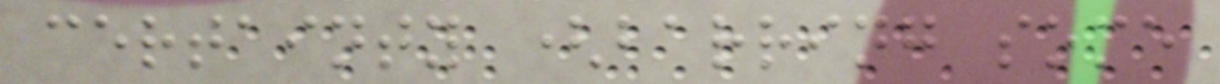certainty (barring some
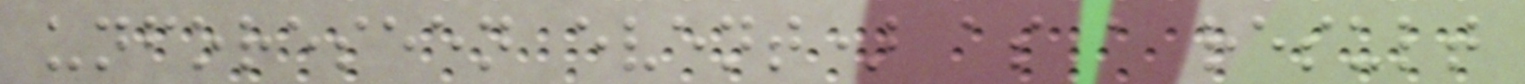unforeseen event) as a result
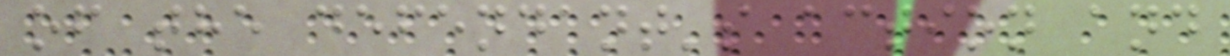of the defendant's action and
